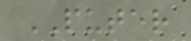PUTER
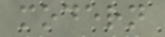modern
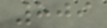809
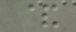&
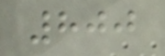800
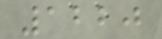1220
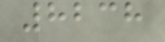8238
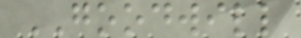GOODWILL
